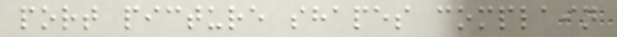port picture shapes complain
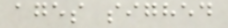ages sighed
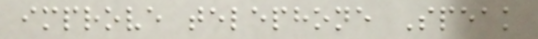improve telephone Speak
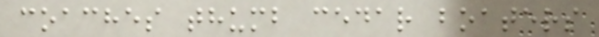coaches thumb cedar boaters
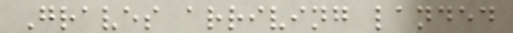Graves arriving landed
